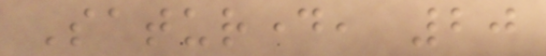Saturday, 20
